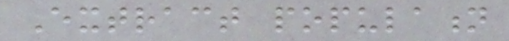Extract population
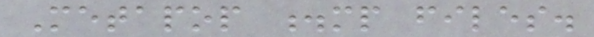Metapop .mp files.
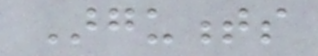Arguments
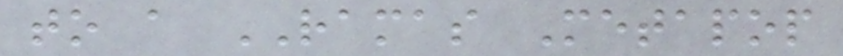to a RAMAS Metapop
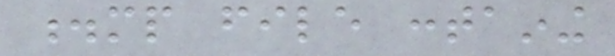.mp file containing
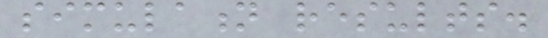simulation results.
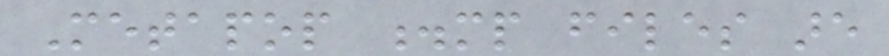Metapop .mp files are
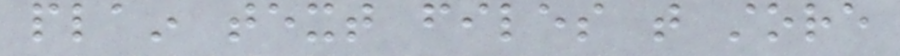plain text files that store
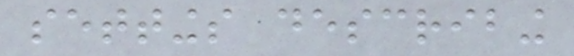settings describing
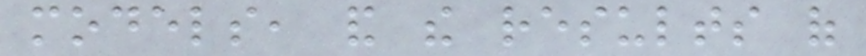models, and the results of
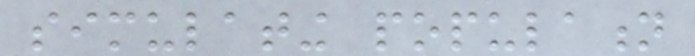simulating population
